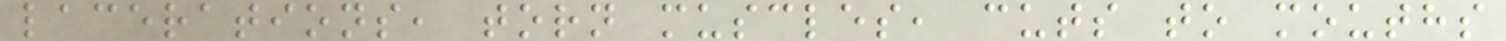lacerations, torn muscles, cuts to mouths
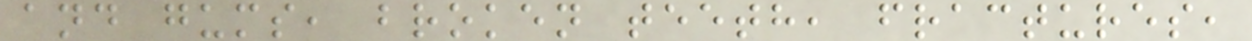and gums, broken teeth, fractures,
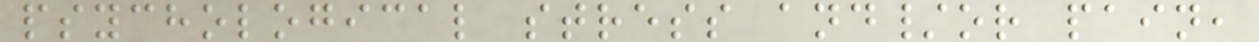psychological stress and/or pain,
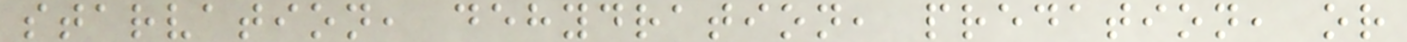starvation, dehydration, predation, or
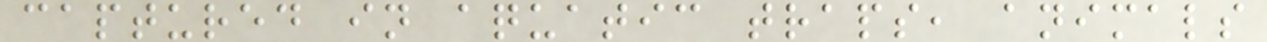captured in aquatic traps, animals
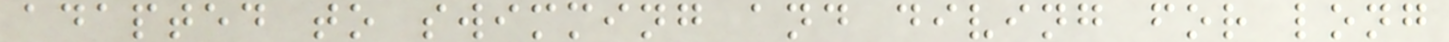adapted to swimming and diving for long
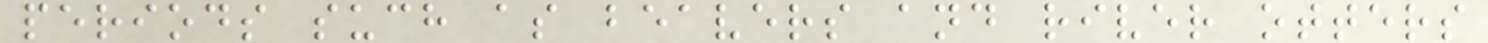periods such as beavers and river otters
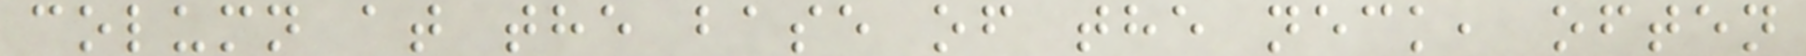column at the base of the neck, often
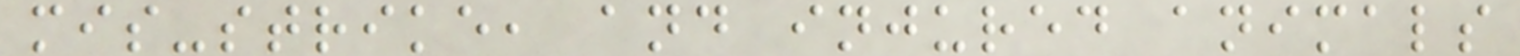mis-strike, and injured animals
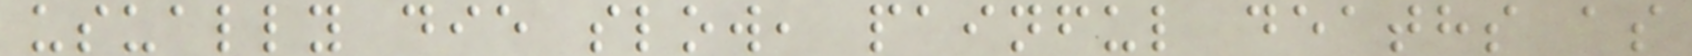usually die slow, painful deaths as
